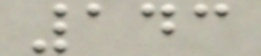143
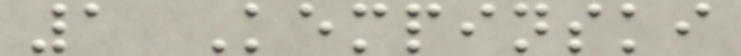1 Kempinski
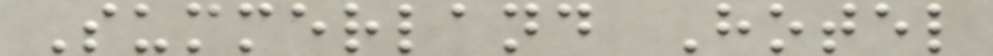Summerland Hotel
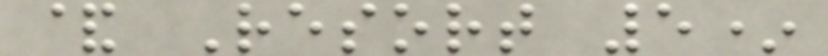& Resort 5*
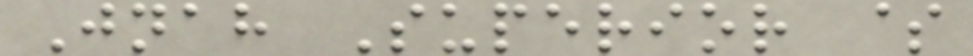Jnah Superior $
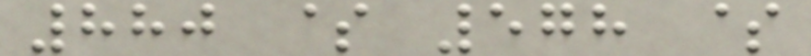880 $ 578 $
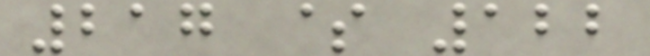217 $ 122
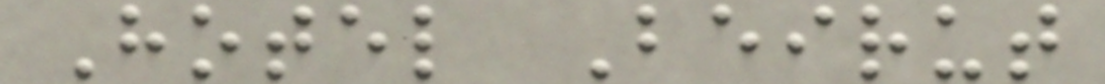Hotel Beirut
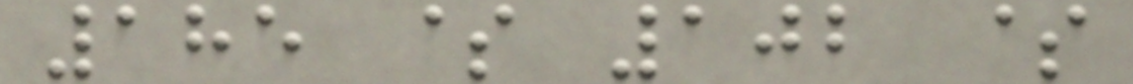185 $ 102 $
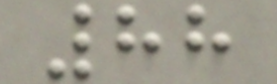88
